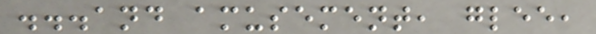...and amusement, glee,
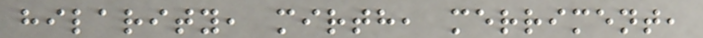hilarity, mirth, merriment,
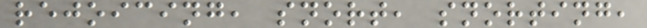rejoicing, snort, snorting,
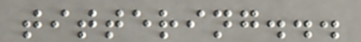tittering...
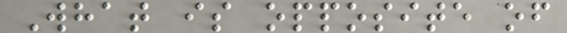What is opposite of
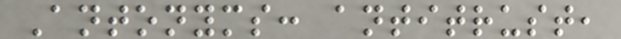Antonyms: antitrust,
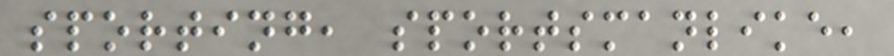sporting, sportsmanlike,
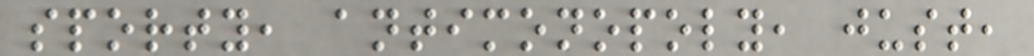sporty, antimonopoly, just,
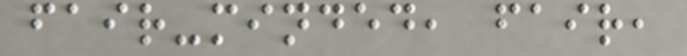fair-minded, fair,
